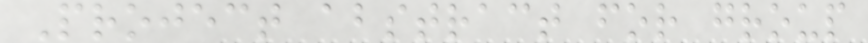Project abstract for group
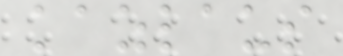kazlaus
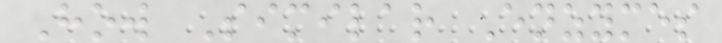How Similar Enzymes
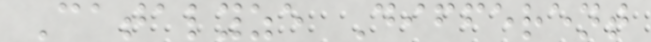Catalyze Different
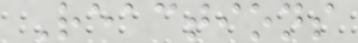Reactions
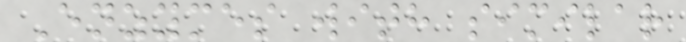Enzymes with similar
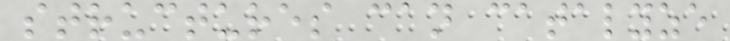structures can catalyze
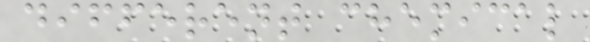different chemical
